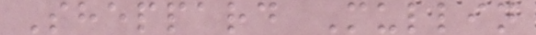Sheppard Mullin
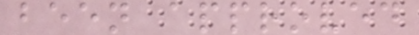been approved
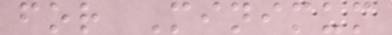for Minimum
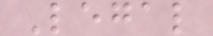Legal
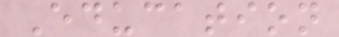Education
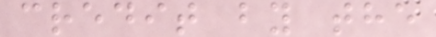credit by the
